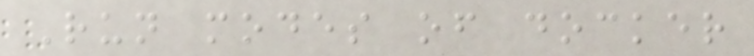Run modes of docker
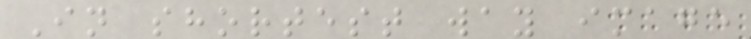In shortest way image
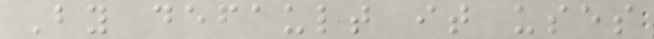By default it uses
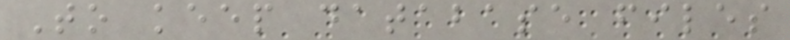To keep database files
